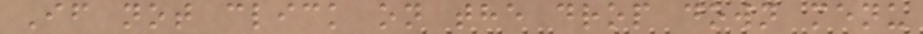If not click on the drop down menu
